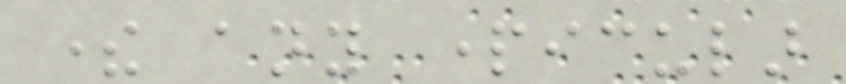there any particular
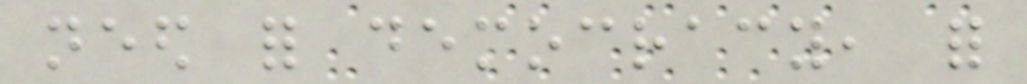need for democracy, for
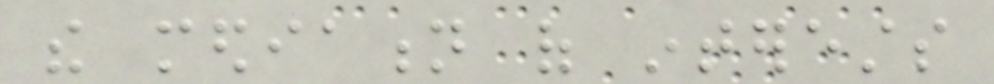the mediation of interests
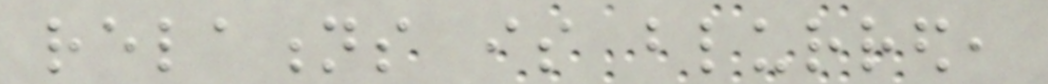relations is blurred,
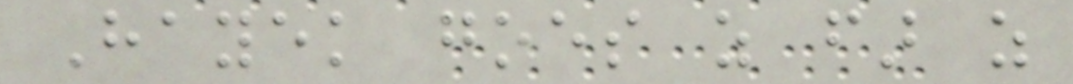Hayek goes as far as
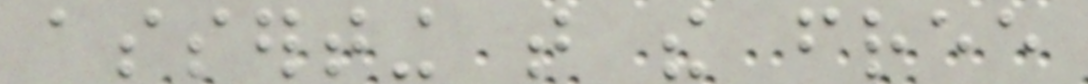asserting that the free
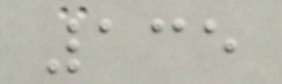135
